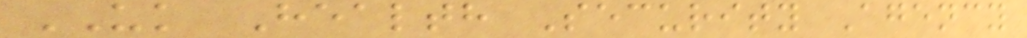UK Health Security Agency
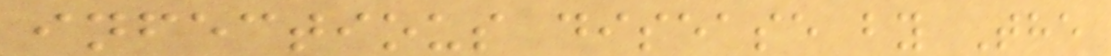infectious disease by The
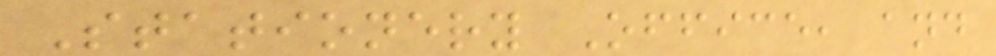Stationery Office, and
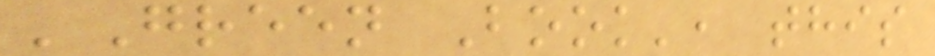'Green Book', this
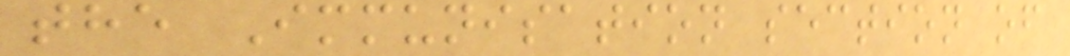the Immunisation section of
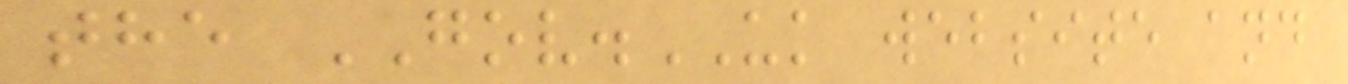the GOV.UK website and
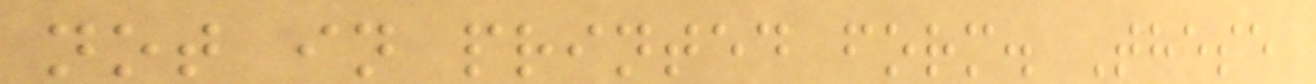not in printed form. These
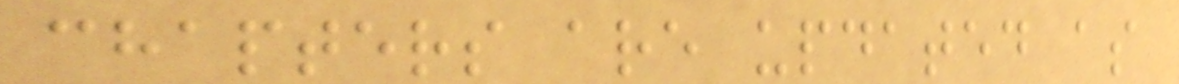chapters are updated as
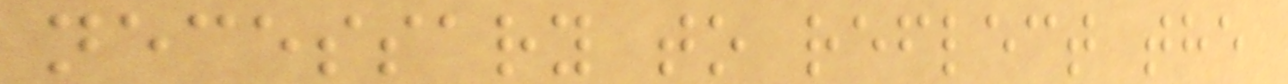necessary to reflect the
